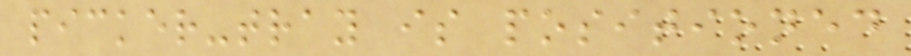picker-tray is positioned
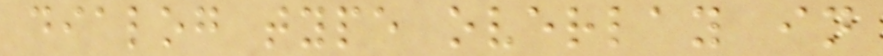dialog type overlay in
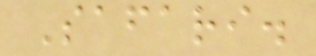Safari.
